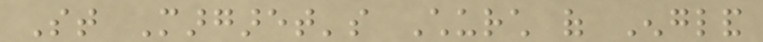St Margaret's Church of England
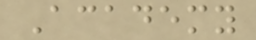Academy
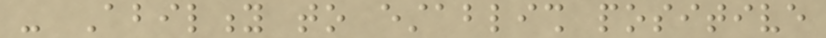- Ability to establish positive
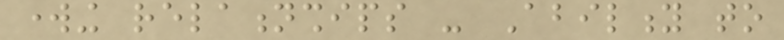working relationships - Ability to
